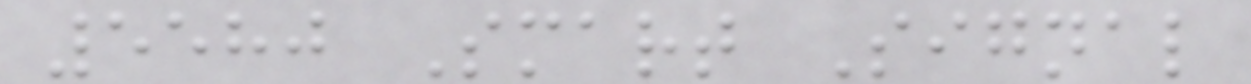5580 Smart Signal
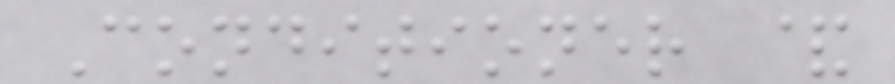Conditioner &
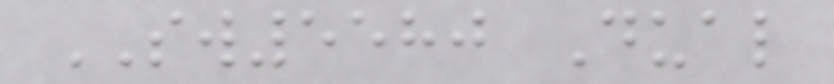SW5580 Dual
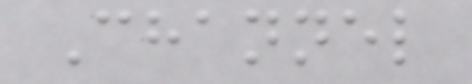Channel
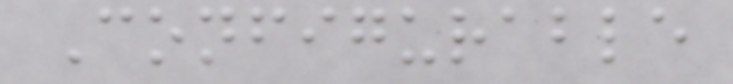Configurable
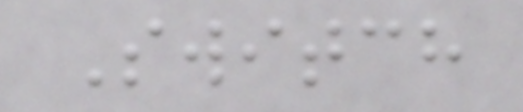Switch
